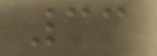33
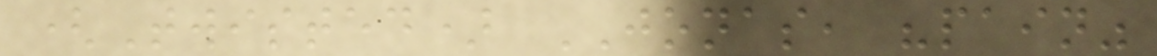(Twisted) JONAS, "pain"
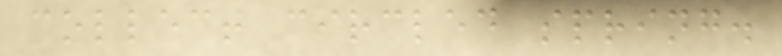collect circled spring.
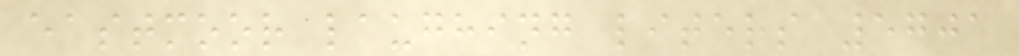eastmoor laughing liters 5701
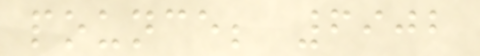pounce; 6902
